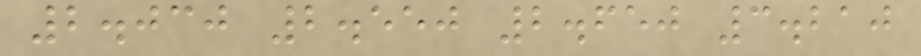2.030 2.550 2.650 3.210
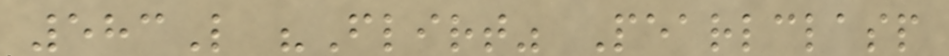583L "Flirt" Pearlclasp
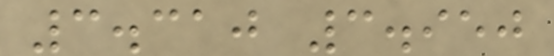3.310 3.950
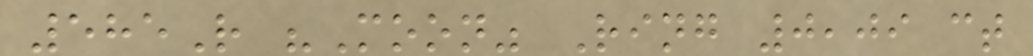585R "Moon" Ring 0,09 ct
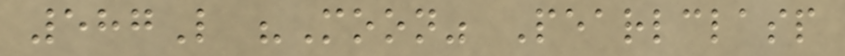587L "Moon" Pearlclasp
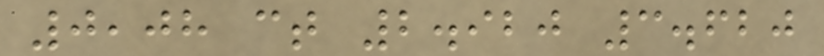0,08 ct 2.920 3.620
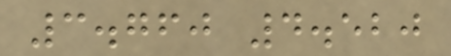3.760 4.520
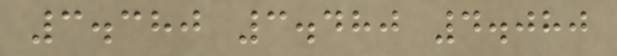3.380 3.480 4.080
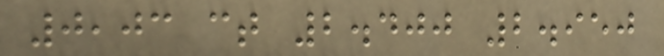0,03 ct 2.400 2.950
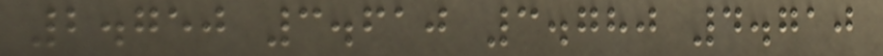2.750 3.610 3.780 4.710
